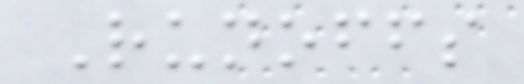Runoffs
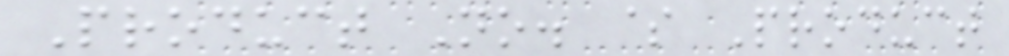Product No. $ Product
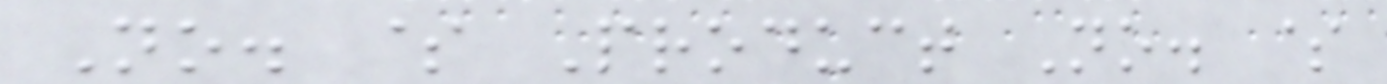No. $ Product No. $
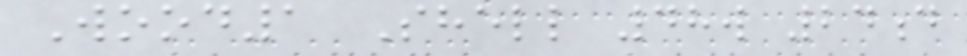Wood1 Shell 48w 24d
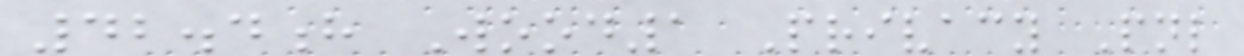42.4h Wood1 Privacy Pnl
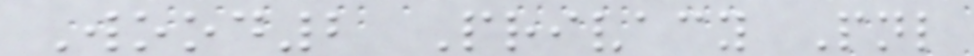Wood2 Privacy Pnl
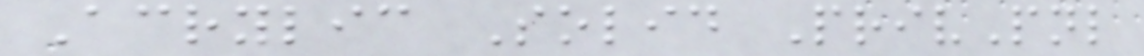Acrylic Solid PrivPnl
